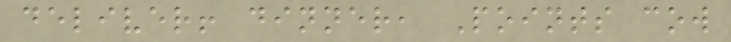deliver! dinner, Points cow
